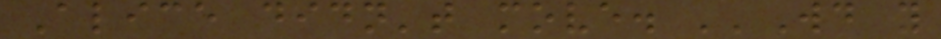Alice didn't move. ''Would you
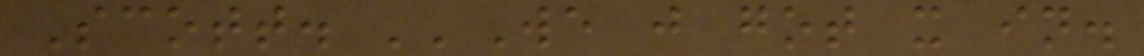Scott. ''We just got it in.
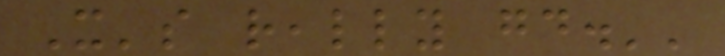It's really good.''
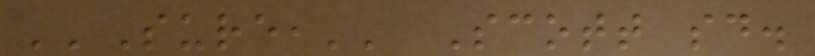''Sure,'' Scott said.
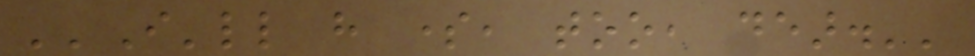''I'll have some, too, dear.''
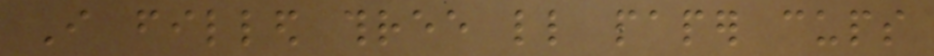I filled three little paper cups
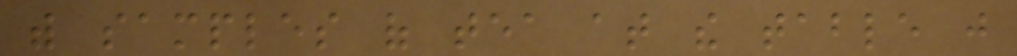with samples of tea at the table just
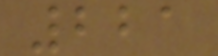221
